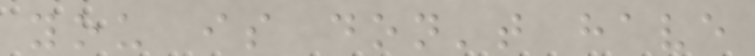you is don't have
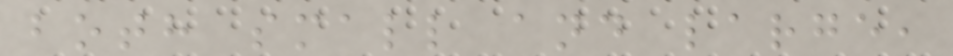both small and large,
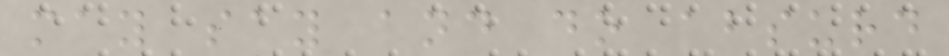may say and do absurd
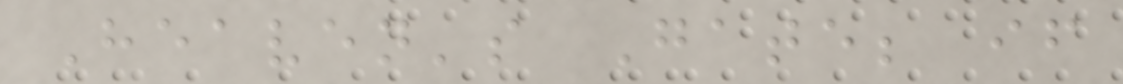Heaven's Gate; if
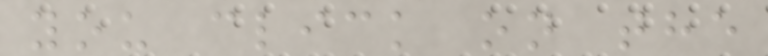you click on the
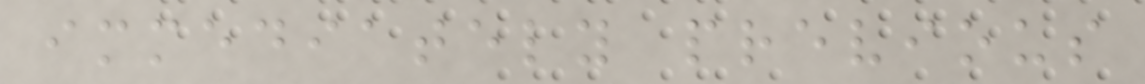immediately previous
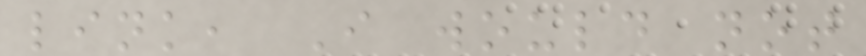link, I would not
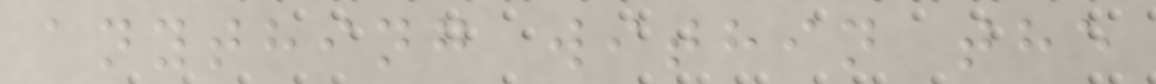anything within the
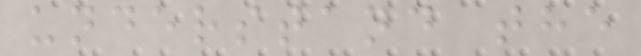understand the
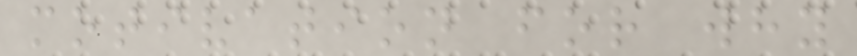motivation for why
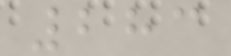283
